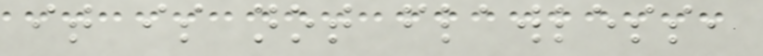it is not flawless,
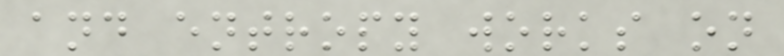and entropy works on
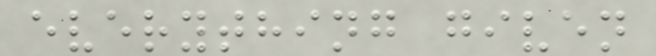everything given
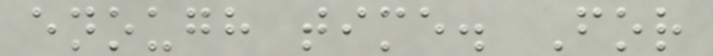enough time. For
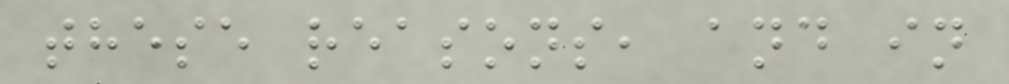these reasons, and in
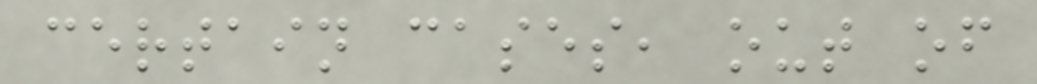certain cases, out of
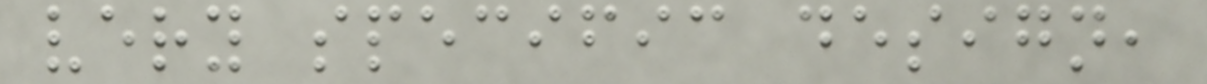very specific design,
